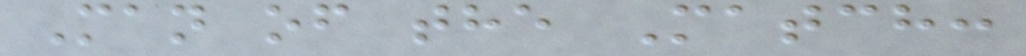Man of the Match:
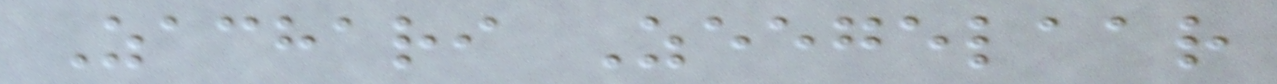Zachari Zeegelaar
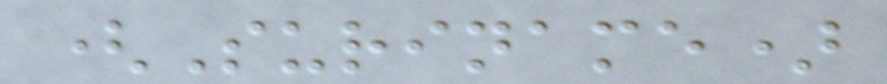(Suriname)
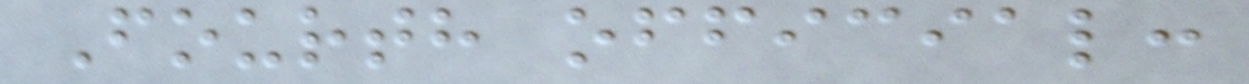Fourth official:
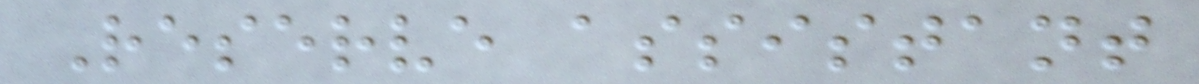Reserve assistant
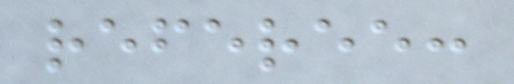referee:
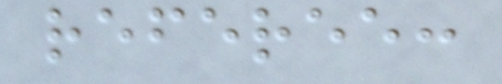referee:
